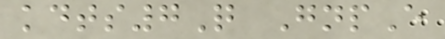kdts7Q GnpE
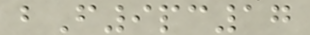bF9pc17
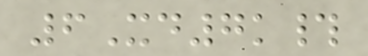6Xd7k#
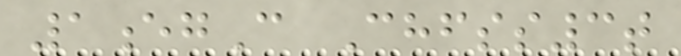1egC Chfss3t
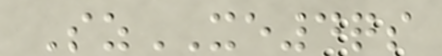SzXE4qs
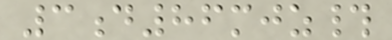3d86mjz#
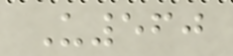U560
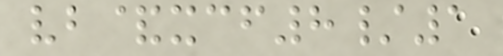vb&xcf8/1
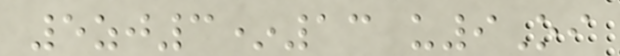5zj3*13 u9Oi
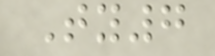Ty7
